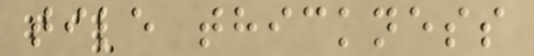tile thickness
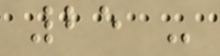25 -
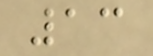13
